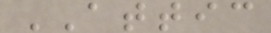ATTIC
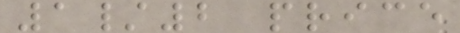1/2 price
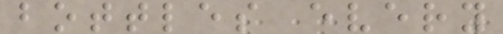bottles every
